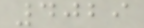4029
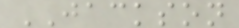JACKSON
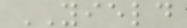YIELD
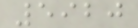5920
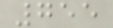755
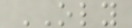OLY
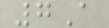7A
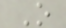O
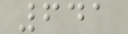641
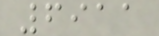6911
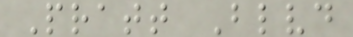Pratt Blvd
